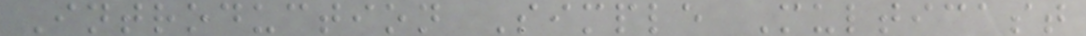Introduction Simple Multicast
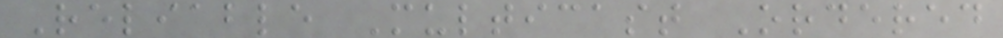Reliable Multicast Ordered
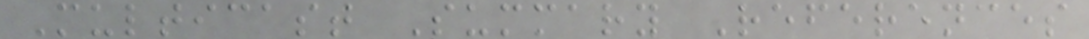Multicast Summary References
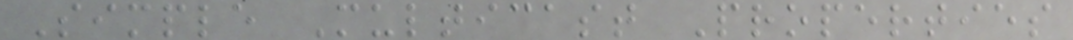Simple Multicast Properties
